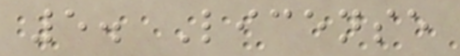5. License
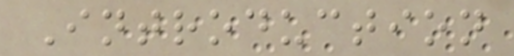Introduction
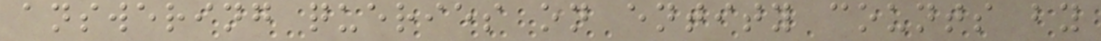answering queries on entity counts by
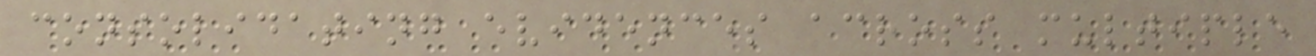consolidating evidences across multiple
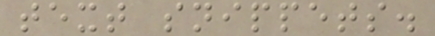text snippets.
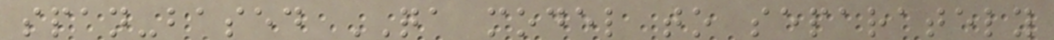span-based QA model to separately
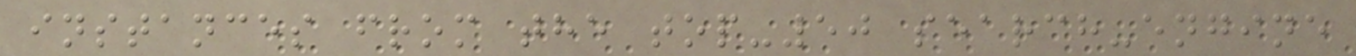instances from the top-50 search-engine
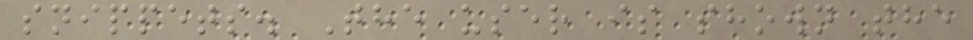snippets. The user is shown the
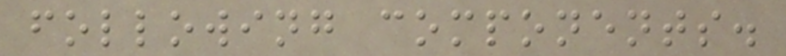following components.
